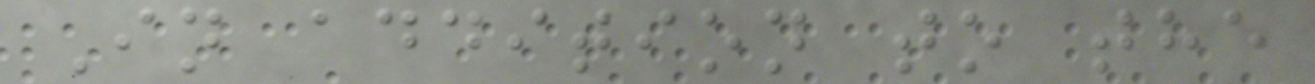In addition to the
